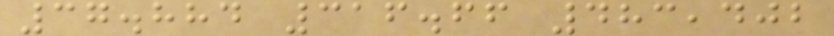37.884 316.66 483,402
